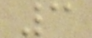3
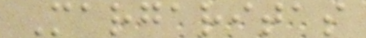Margaritas
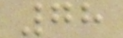78
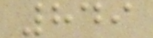849
